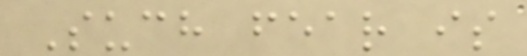Such fear is
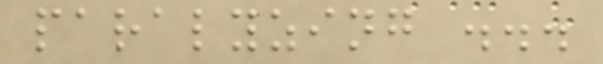paralyzing ...
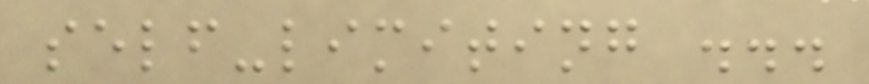self-limiting ...
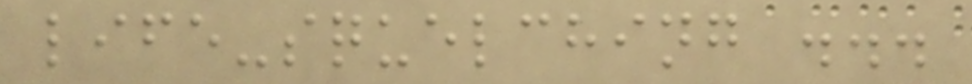life-squelching ...
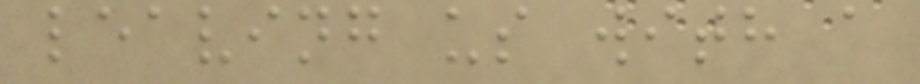leaving us with a
